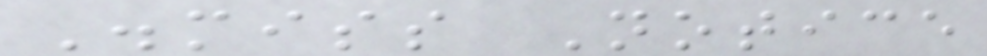Dismiss Notice
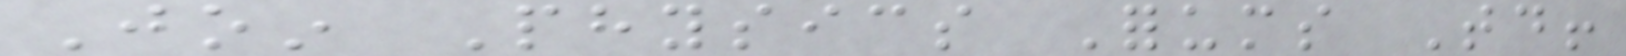Join Physics Forums Today!
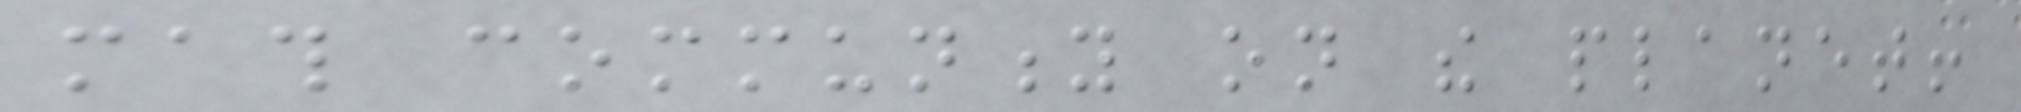math community on the planet!
